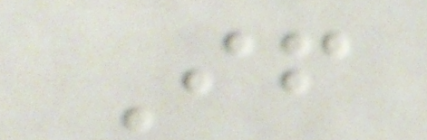If
